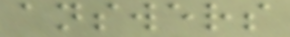answers
